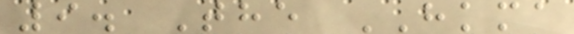9. The HKMA
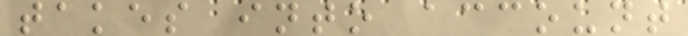takes into account
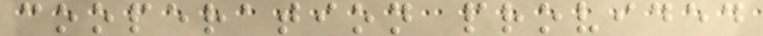cooperation provided
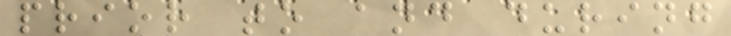prior to and during
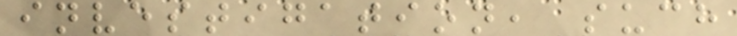investigation, such
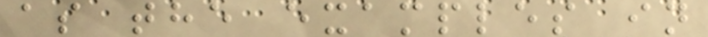as the examples in
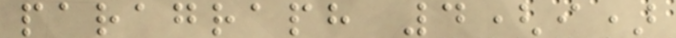paragraph 4(i)
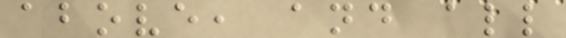above, and all
